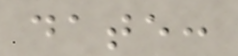date:
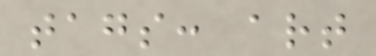tags: art
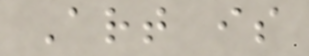Art is
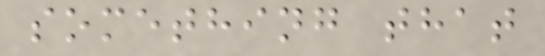something that
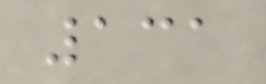131
